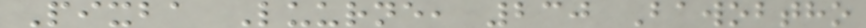Pixba Luurne, 230 Bawobtho
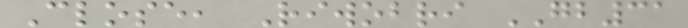Close, Riwobri GB31
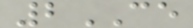2CE
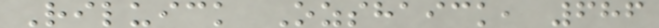Riluick Ozshaick, 686
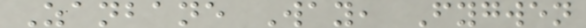Zanbane Way, Fygwen
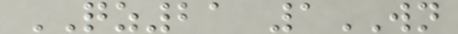QZ21 1WN
